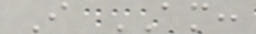I AM:
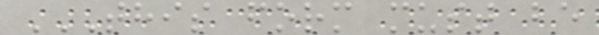THIS FORM MUST BE
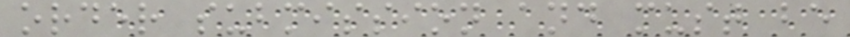order submission and must be
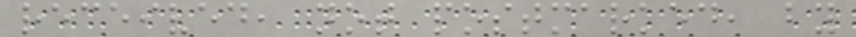received, not postmarked, by
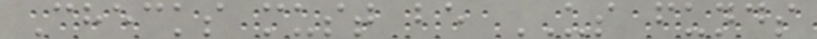Checks must be US funds
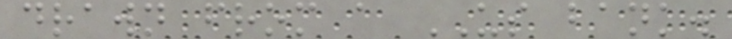drawn from a US bank.
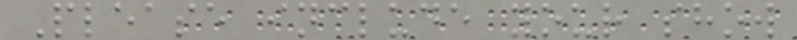Please include your show
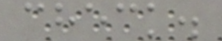check.
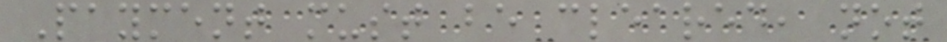Payment must be cleared, not
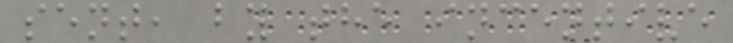sent, by the incentive
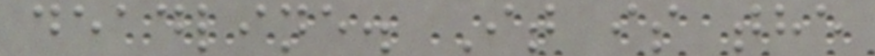deadline. It is the
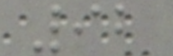92
